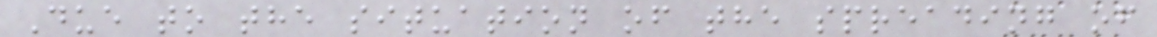Due to the situation of the spreading of
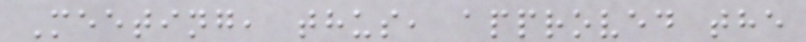Meeting, thus, approved the
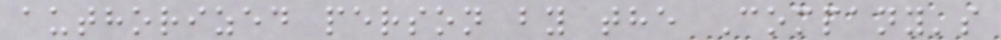authorized person by the Company's
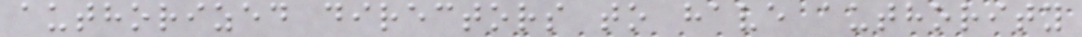authorized directors to have authority
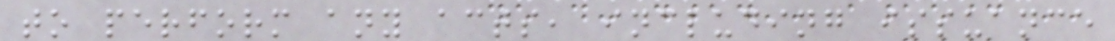to perform any acts, including issuance
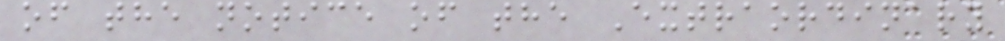of the notice of the Extraordinary
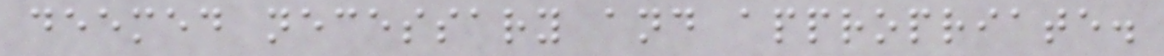deemed necessary and appropriate.
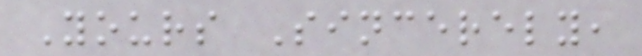Yours Sincerely,
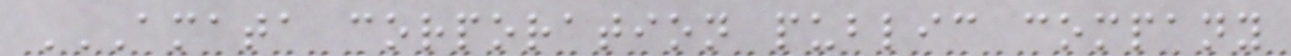AMATA CORPORATION PUBLIC COMPANY
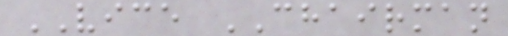VICE CHAIRMAN
